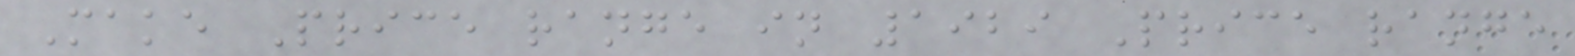Make Price range in 1929 Price range
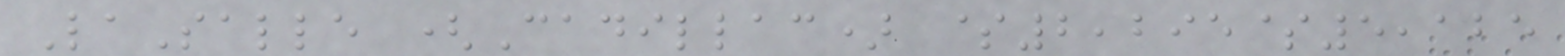LaSalle (Cadillac) $2,295$5,125
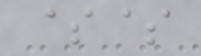$$
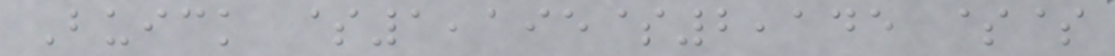Buick $1,195$2,145 $$
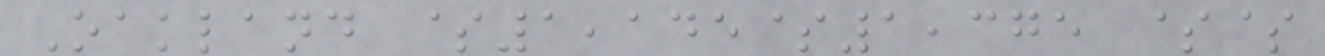Oakland $1,145$1,375 $$
